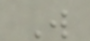W
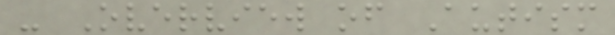- Overview of Autism
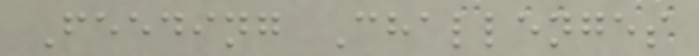Feeding Challenges
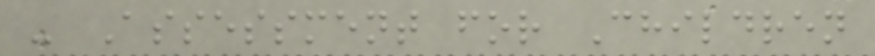- Assessment for Children
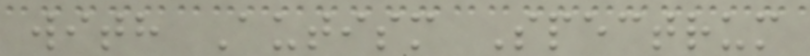with Autism Spectrum
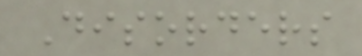Disorders
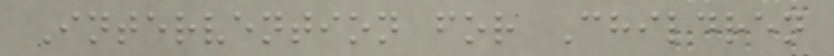Intervention for Children
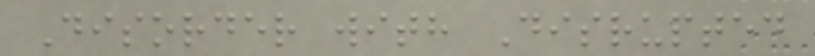Disorder with Disrupted
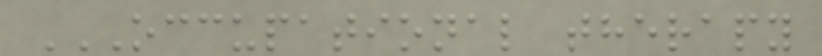OCCUPATIONAL THERAPY
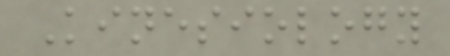Kinesiology
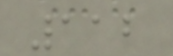112
